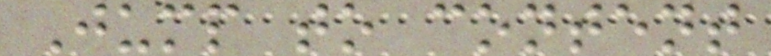Jump to content
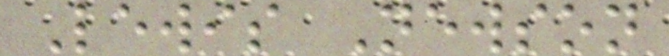Lewis Newson
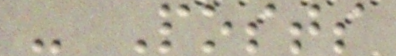- Posts
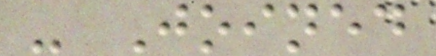- Joined
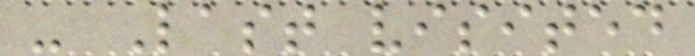- Last visited
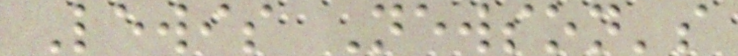Lewis Newson's
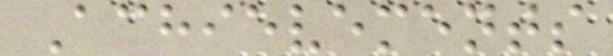Achievements
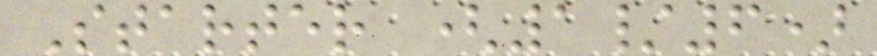Starter (1/6)
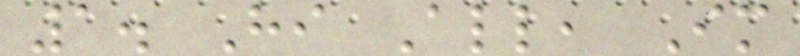1. Hi All, Im
